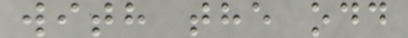with the odd
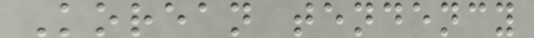Korean tendency
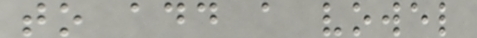to add a vowel
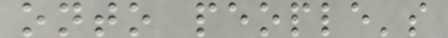onto people's
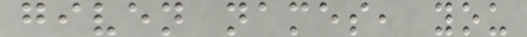given names, you
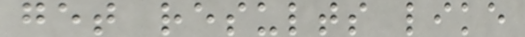get results like
